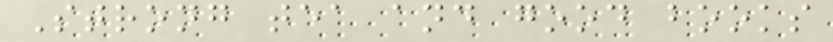Strong tea and good books
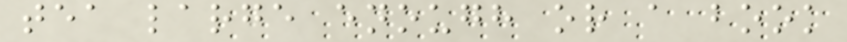tea large enough or a book
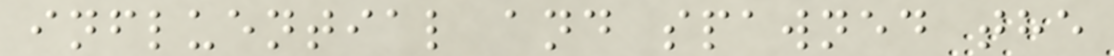influential and spawned the
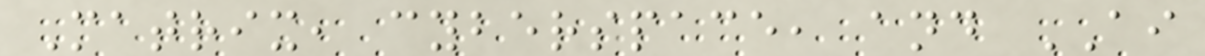Matrix, cyberspace, and AI
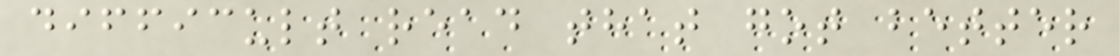difficult read that got better
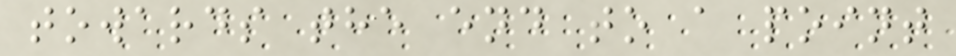towards the end to a point
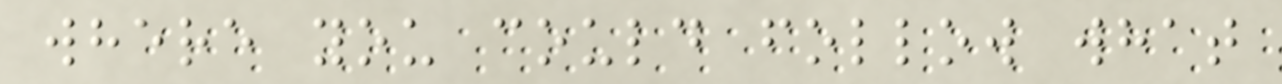where you could follow what
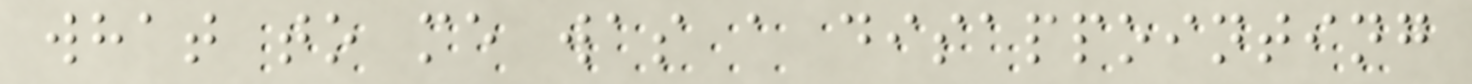what to me was a disappointing
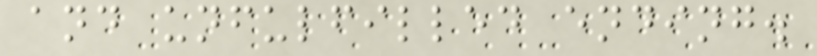and unfulfilled ending.
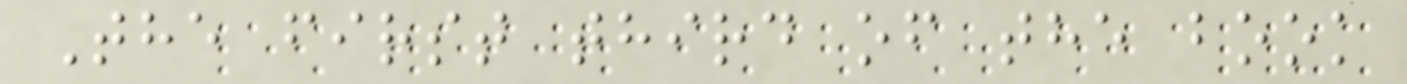The first third of the book
